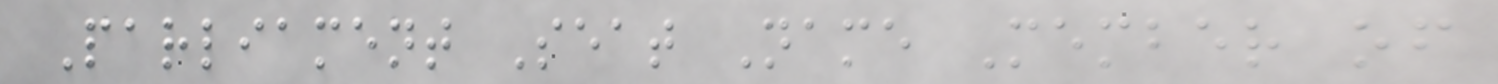Parliament Seat Name Member of
